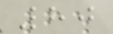80
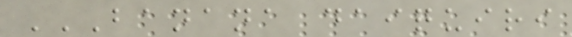BANANA DAIQUIRI
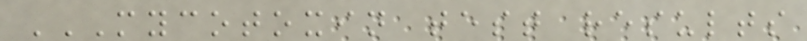MYCOTOXIN TEST RESULTS
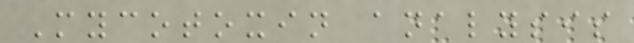Mycotoxin analysis
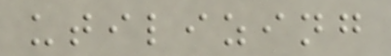utilizing
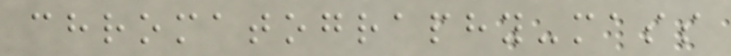chromatography-mass
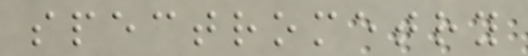spectrometry
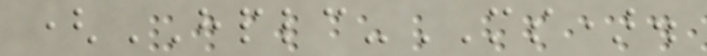(HPLC-MS).
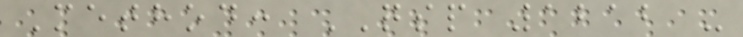Method: QSP 1212 -
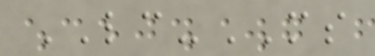LC-MS
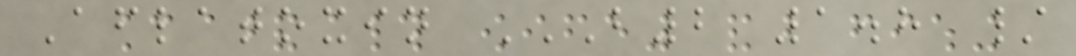Aflatoxin B2 1.8 /
